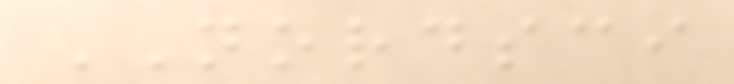NORDSCI
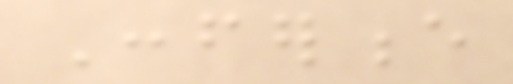Conference
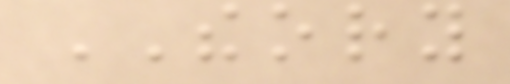THEORY
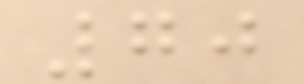70
